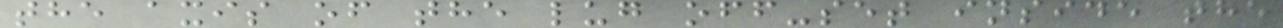the axis of the lug off-set inside the
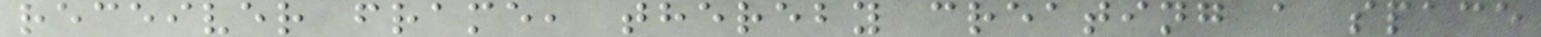receiver frame, thereby creating a space
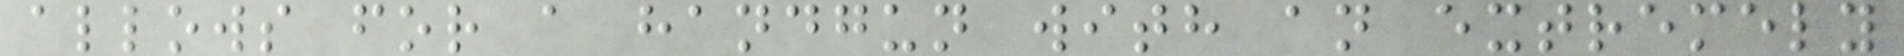allows for a handgun with an extremely
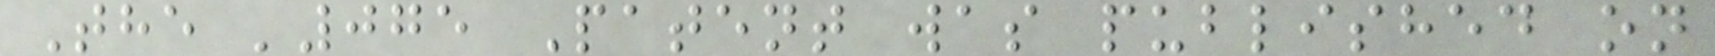The '075 Patent was published on
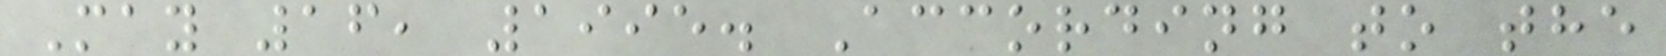May 16, 1995. According to the
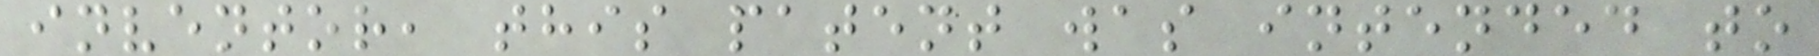inventor, this patent was intended to
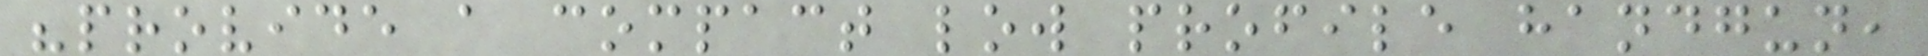"provide a compact low profile handgun,
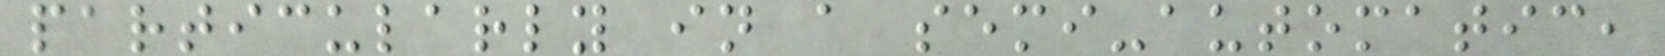particularly in a semi-automatic,
